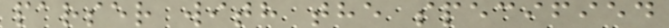parser with the specified
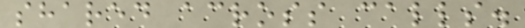shared across calls.
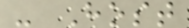- Host
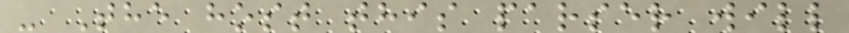- The host this parser will
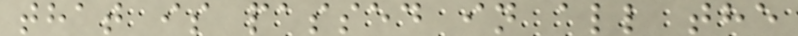that is passed in all the
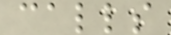calls
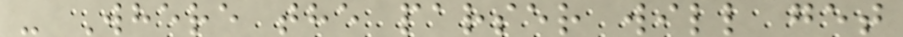- Where the parser will get
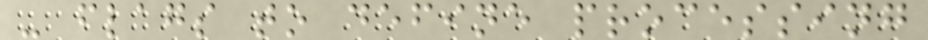- flags to define processing
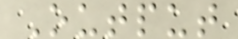Output
